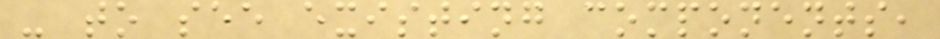- to see existing components,
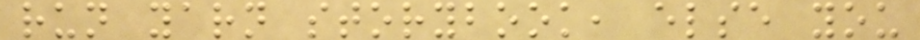run yarn storybook, else you
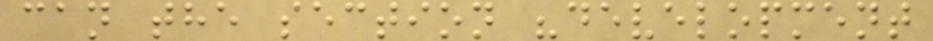can the section "development
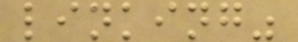linking"
